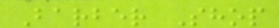Barber Shop
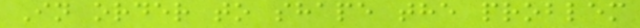In order to shape the problem
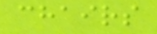chairs
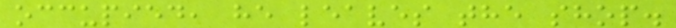occupied, he leaves the shop.
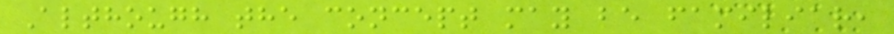Although the concept may be familiar,
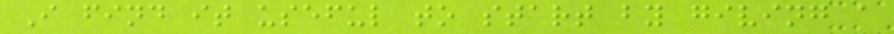I find it useful to start by giving a
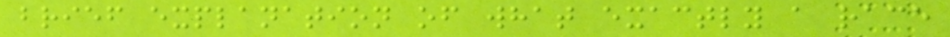brief explanation of what exactly a race
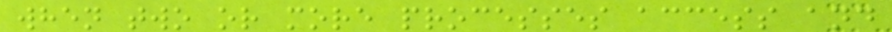when two or more processes access and
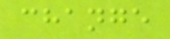change
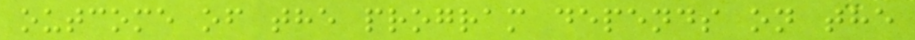outcome of the program depends on the
